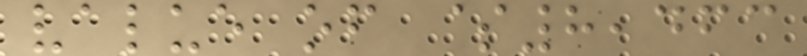value of $8,463
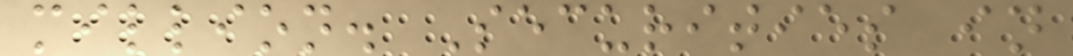million. Securities in
